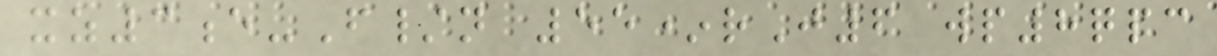xz3e-F/n 55*rJ6 wp8qpc
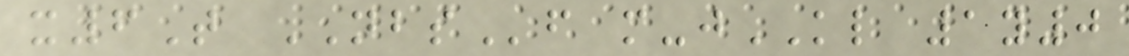x6T NBSf m-jKL 1y0
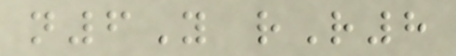n6Y rR8
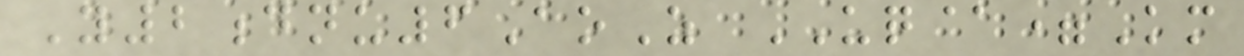Y2dnu6AoZ UQ@=Km
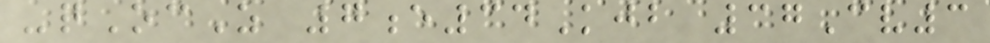-qOcZ 7e34Kjb 37Cv3
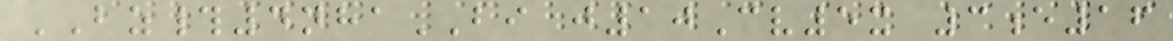BZ#4nhaBI j10Cv5x 3e16
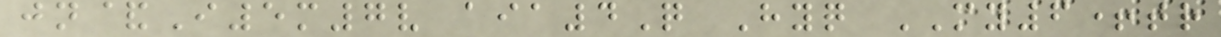jn&I5m7v aia4Q Hyq MY6+tr
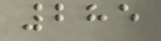285
